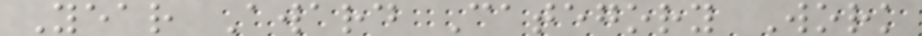Year Award Category Work
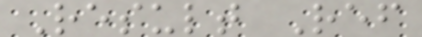Result Ref
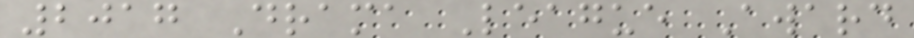2017 Drama League Award
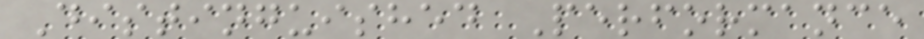Distinguished Performance
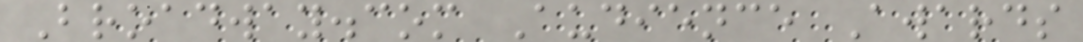Broadway.com Audience Awards
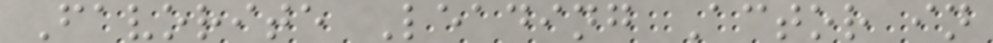Favorite Leading Actor in
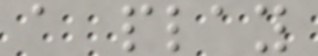a play
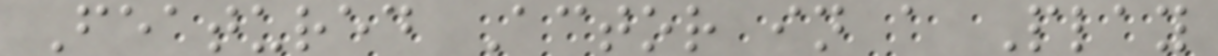Featured Actor in a Play
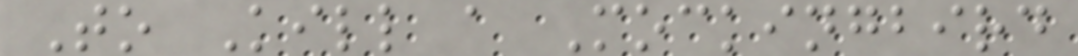To Kill a Mockingbird
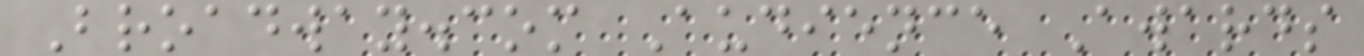Broadway.com Audience Awards
